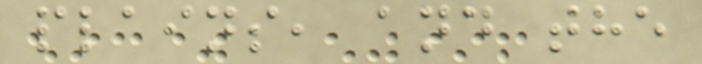plains, and the
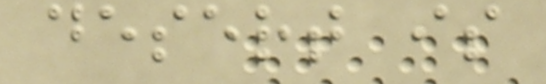desert is
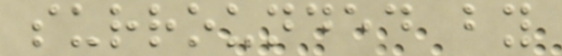surrounded by
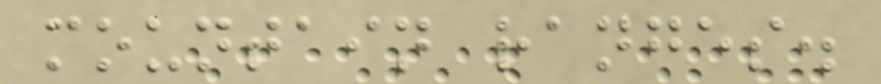mountain ranges.
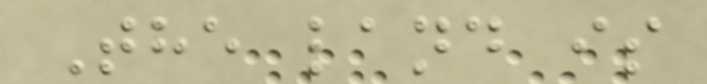The land is
